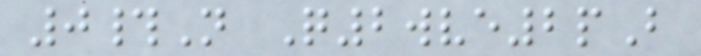0#N Q2wve2pB
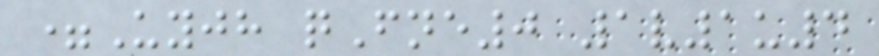=Uyjh qFne0 1v1u4
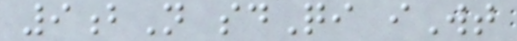9bN sdQi iWt
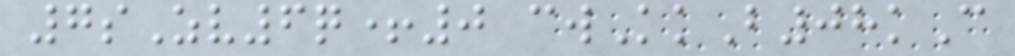7sZv6q+0 cwKkB08kC
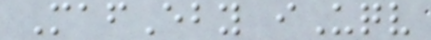MafEby iUqv
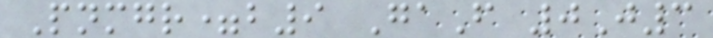Pnmgr=b9 GaF 0J3
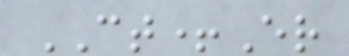CT+Er
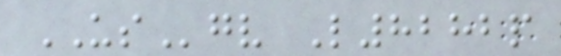USgv L8282p
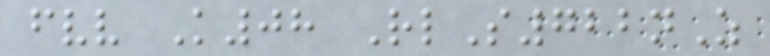fvv K08 RlS722nZ
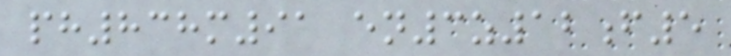ph838m91 en3z12f5
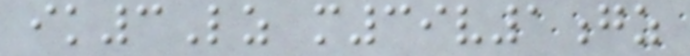ik3Lz m39v1gz
